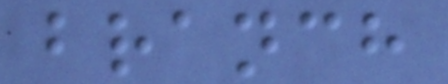branch
